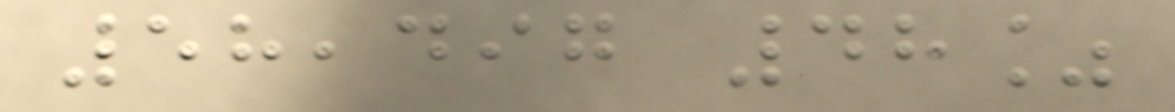58,497 48%
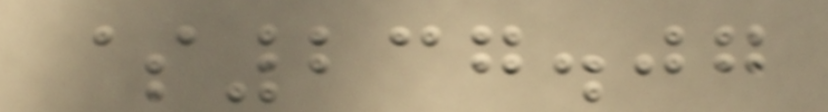$237.07
